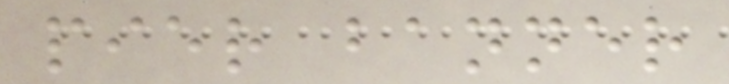pier banner
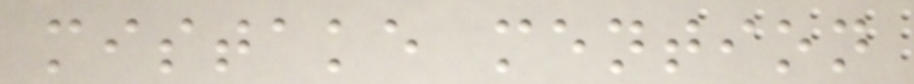mistake mention
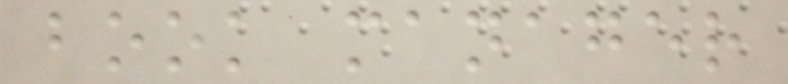book manager
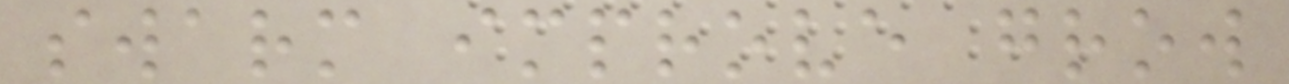swarm improve grow
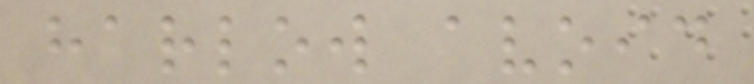harlow avoid
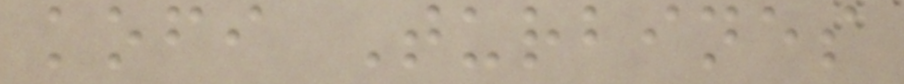kofi Turbines
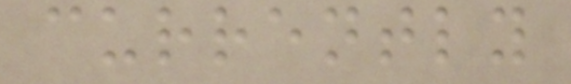currently
